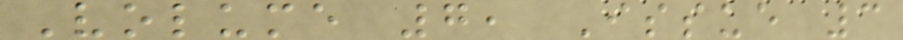Volume 7, Issue 3
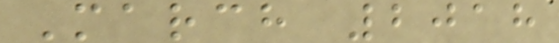March 2018
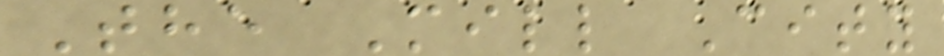The Mill City
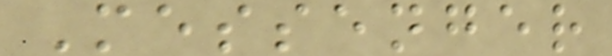Messenger
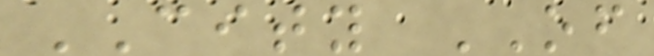CITY OF
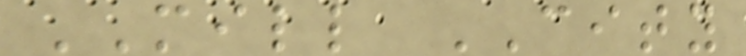MILL CITY
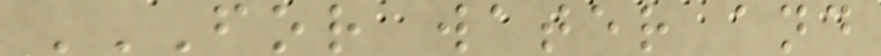FOR WATER AND
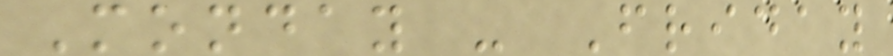Monday - Friday
